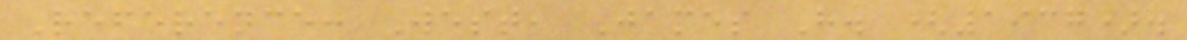Reference: West, James H. (1937).
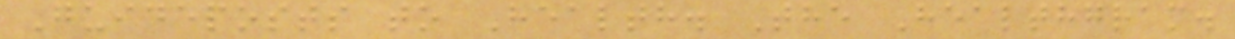Guideposts to Health. The Healthgram.
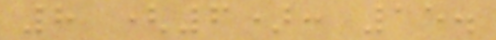8 (6): 15.
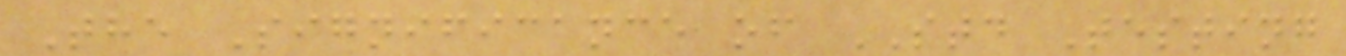The Significance of STD Testing
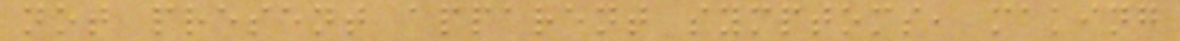not present apparent symptoms, making
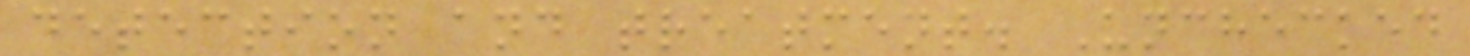detection and treatment. Unchecked
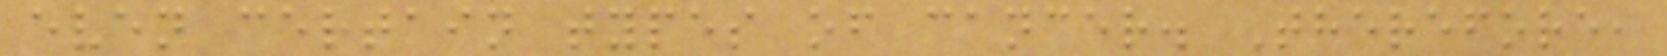even certain types of cancer. Therefore,
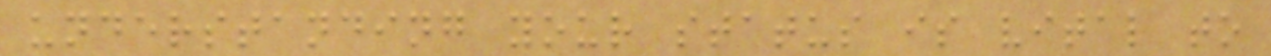understanding your status is vital to
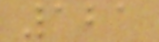121
